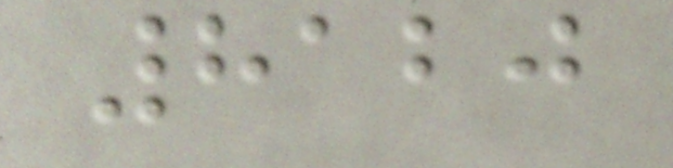8120
